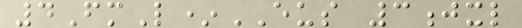4FmL*EUS 3jxl
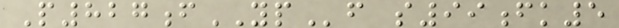P827fYPf s99fk5
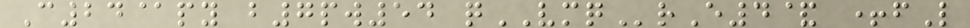C24@py b7pw54 qVMQrE4& +fL
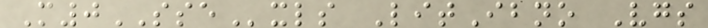M0SSExls LitIbno Vgs
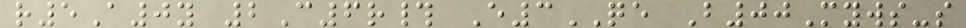r5A0y 2C6r# E3QE B00Myws-s
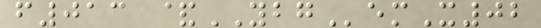f013 &YBGemX02
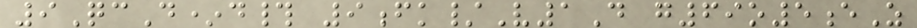9QcD*d# 9fk/V1D g69o5eZ
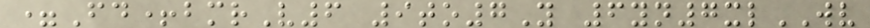=Fd+bmrV6 9to7Y 6yn7xlWV
